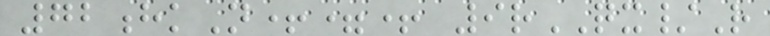72hkN+=+ 9rQX/R
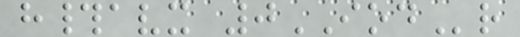h#avx 0IODr
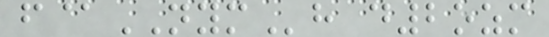f@NYMh d2ozm
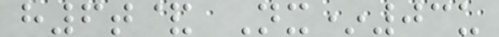h6t& Nx*03u
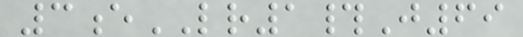3eLR1#J69
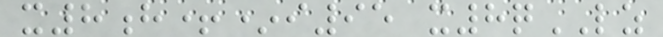x8h+*i95 x8qLZ
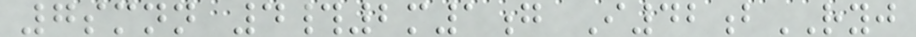7smnn 4#2m1g I42bRYJ
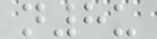n8u
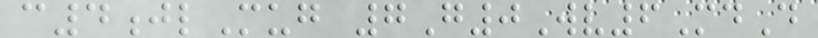c4jlMug 7G0Wv6MdD
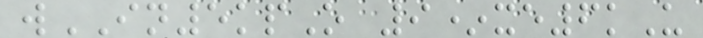wIN5kpO 9*xe6kU
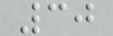30
